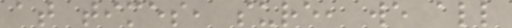at times, sure, we all
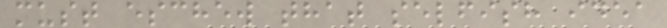must eschew that selfish idea
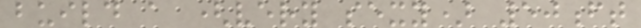build a (very sexy) 50ft
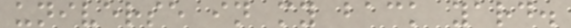universe in my back yard.
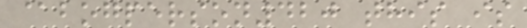@bogperson420 this is
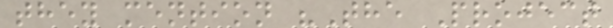they mention "The Project
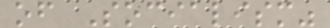of Socialism"
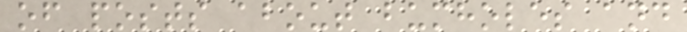of posts about bumholes and
